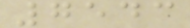7543
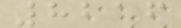8216
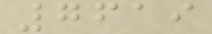7619
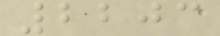2203
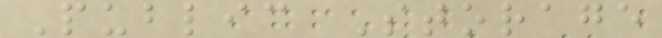Public Storage
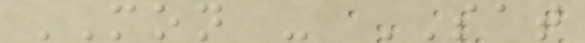MON - SAT
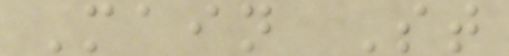Main St
